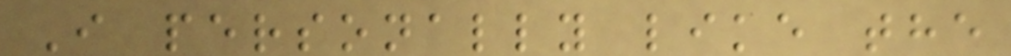I personally like the
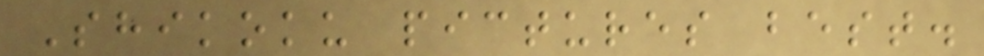Shikoku pictures best.
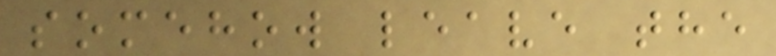somehow leave the
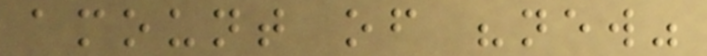amount of "new"
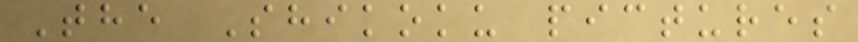The Shikoku pictures
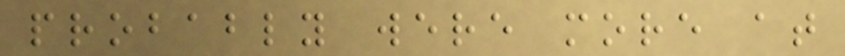probably were more at
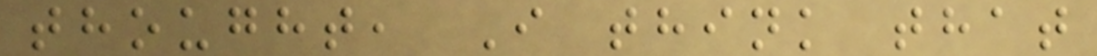thought, I think that
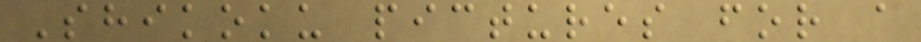Shikoku pictures for a
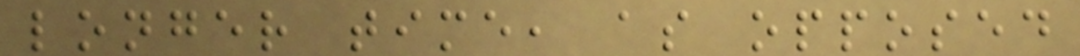longer time, as opposed
